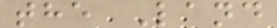the Land
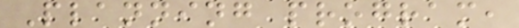Planning program,
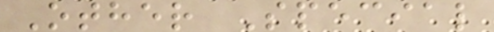Other Special
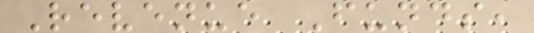Revenue Funds,
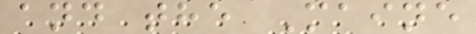and the Maine
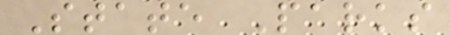State Parks
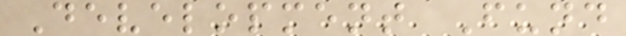Development Fund
